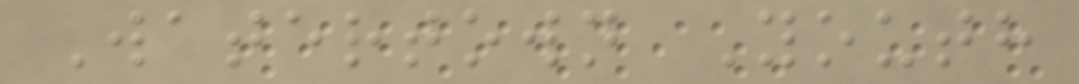Watertown Youth
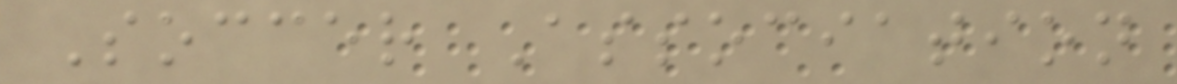Soccer Association
